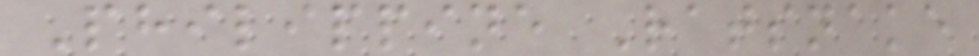Philippine Ratsnake
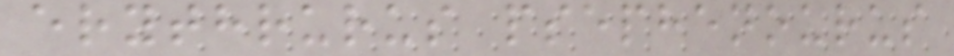erythrurus psephenourus
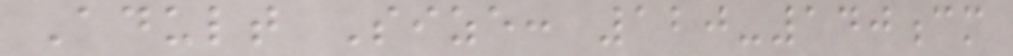Adult Size: 120-140cm
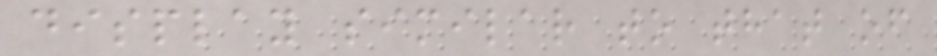display similar to that of
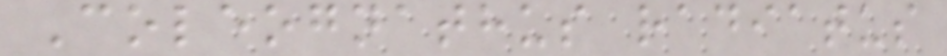Coleognathus radiatus
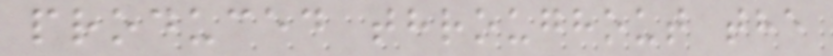produced throughout the
